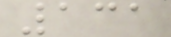131
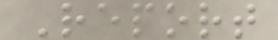Report
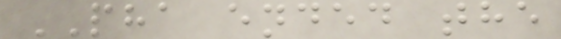PHA ended the
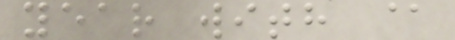year with @
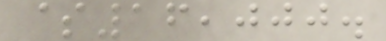$16,000.
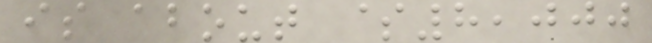is about $8,000
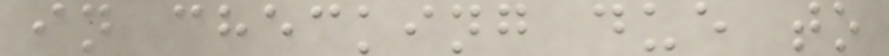in checking due to
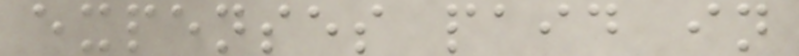expenses paid in
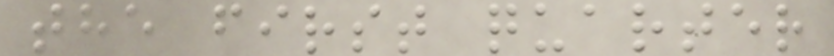the first quarter
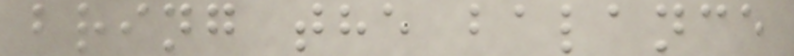bring the balance
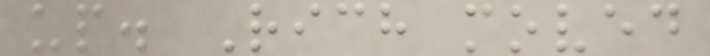up. Rich moved
